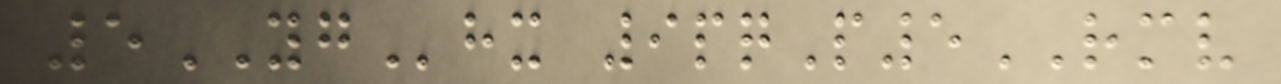5YGhx 9pqP5RMV
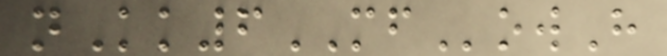nKk6MFowH
